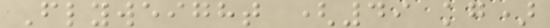Flyweight (49 kg)
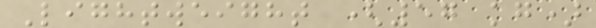Lightweight (57 kg)
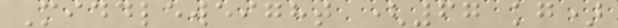Middleweight (67 kg)
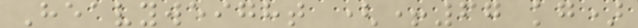Heavyweight (+67 kg)
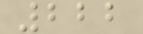222
